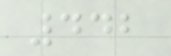442
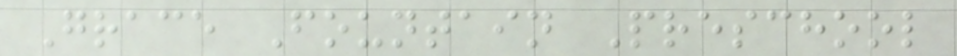Grace Fountain Preschool
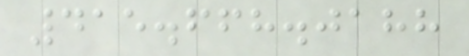415.668.0188
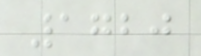1720
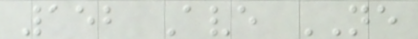152 Ave NE
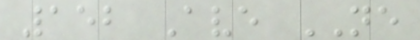152 Ave NE
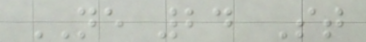NE 24 St
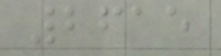2615
